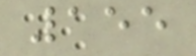155
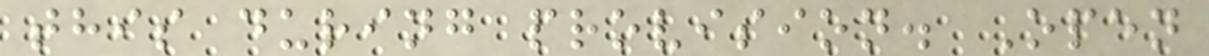this during provision. Open
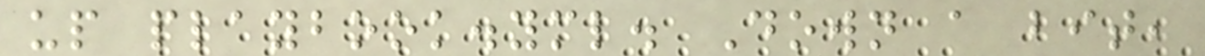up playbook.yml. Down a bit,
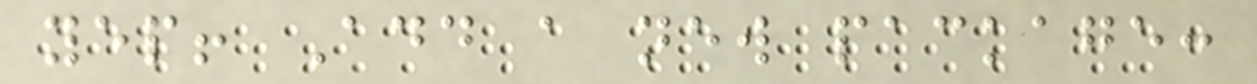yep! Add a new package:
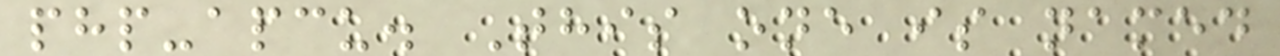php-apcu. This one is named
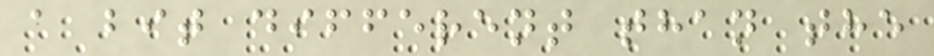a bit different than the
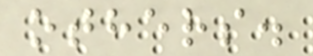others.
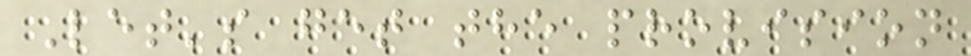Let's get the provision
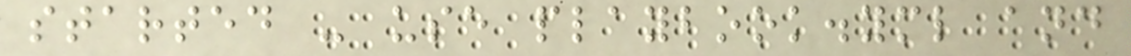started - use playbook.yml and
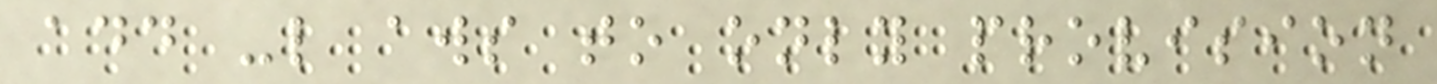add -l aws to only provision
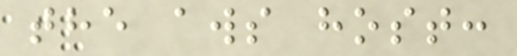the aws host:
